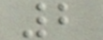2
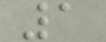1
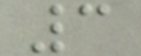3
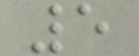5
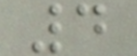4
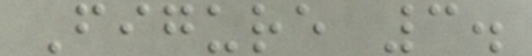Figure 3.
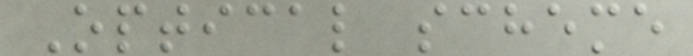Optical scheme
